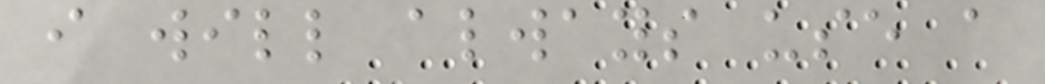i will always use a
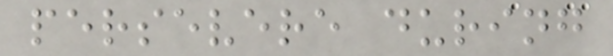persevere during
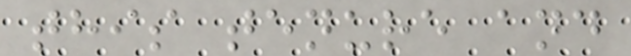this tenure and
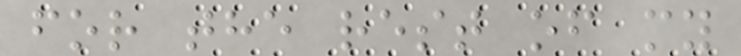for the rest of my
